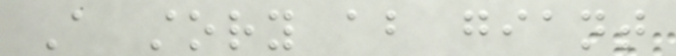A story about giant
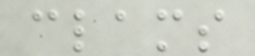clams
